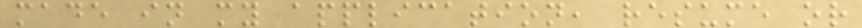made in my application, resume or
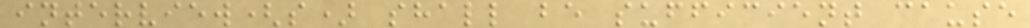interview(s) shall be sufficient cause
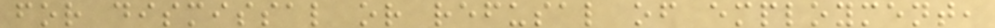for dismissal or refusal of employment,
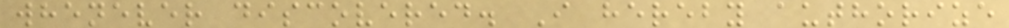whenever discovered. I hereby authorize
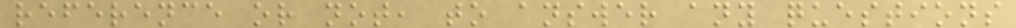reference or not, to answer any questions
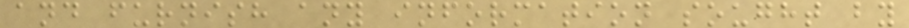and furnish any information sought by
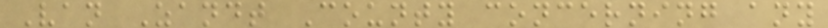Van Zandt County concerning any
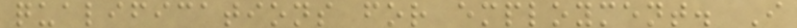qualifications for employment. I
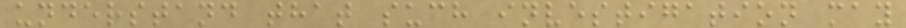understand that such investigation may
